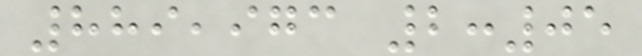889,973 2:05
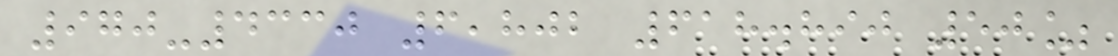970-4330 6,802 618.890 50%
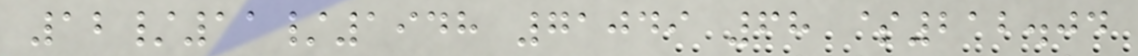12/11/1948 71049 68 $212.04
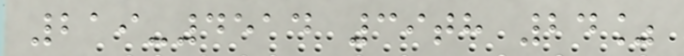219-4514 39th 24%
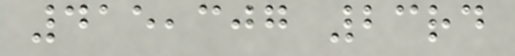415,307 23rd
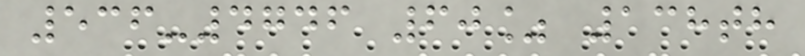536-4746 60% 138th
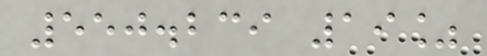550.239 19%
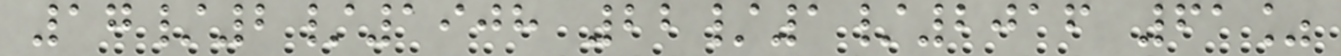17/2/1908 22/1/2016 61%
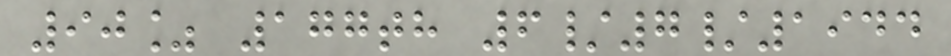90% 177th 6/7/1944
